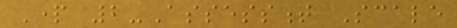Part 2-Assessment Scale
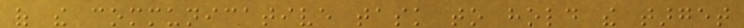of the communicative task to hold the target
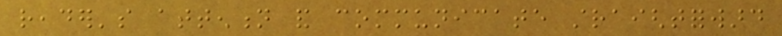reader's attention and communicate straightforward
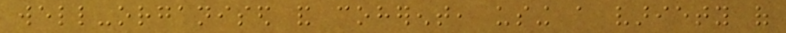well-organised and coherent, using a variety of
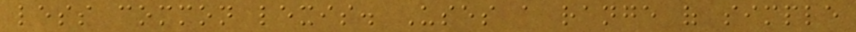less common lexis. Uses a range of simple
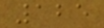125
